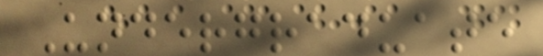Undergraduate
